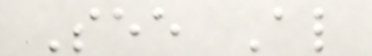See Also
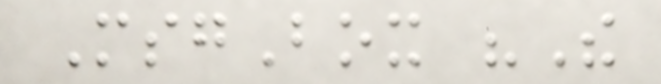MsgBox "The
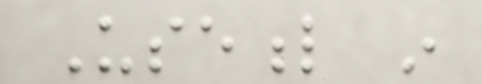Useful in
